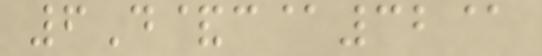6D&c@32@
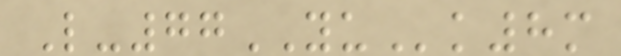L-77YUk8m
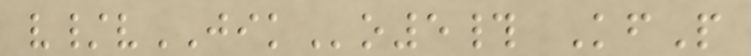v/vJIKo5# KfP
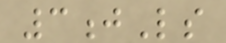3jLs
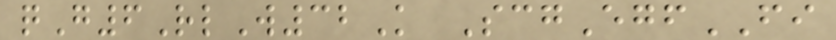qG6RlW32K ScgEgfFI
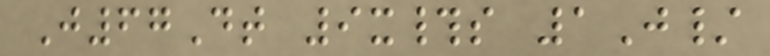J67Dt 9x#s 1J/
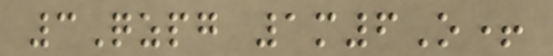3Qzpg 1m6O+
